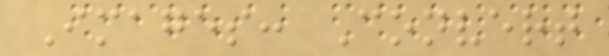Images: Convert
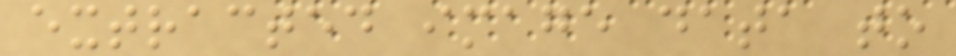extracted image data to
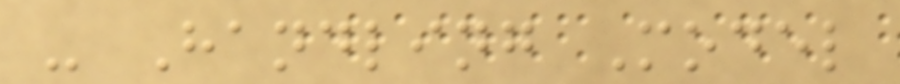- Handling Model
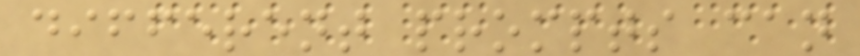different prompts can
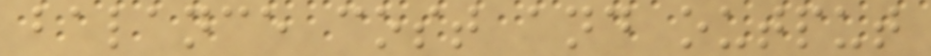balance cost and output
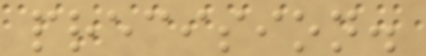precision.
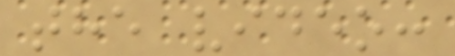the video:
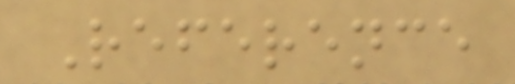Reference
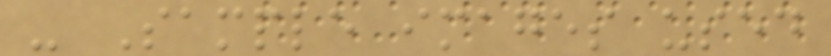- Sample images used
